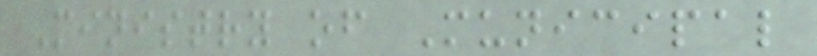Ministry of Municipal
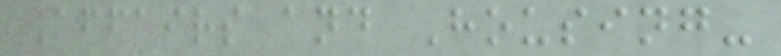Affairs and Housing-
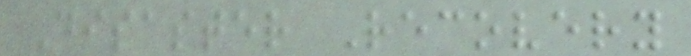Disaster Recovery
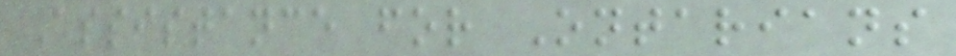Assistance for Ontarians
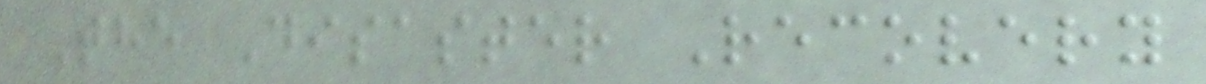The Disaster Recovery
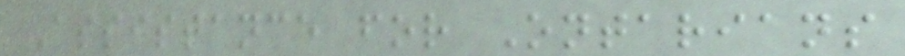Assistance for Ontarians
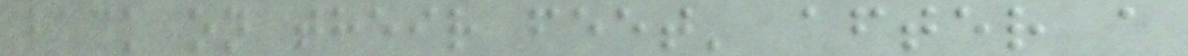back on their feet' after a
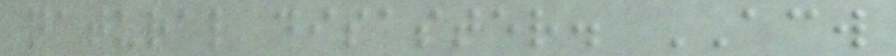natural disaster. ACW
